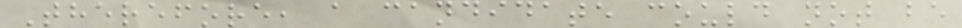Therefore, a candidate could not be
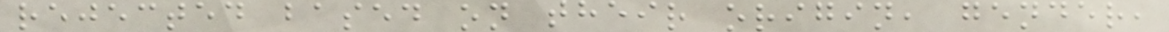rejected based on their origin, gender,
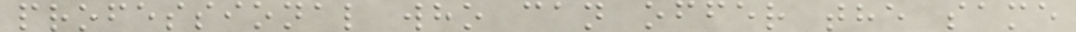professional who can offer the same
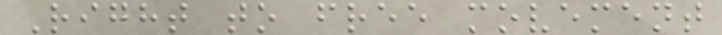Right to free movement
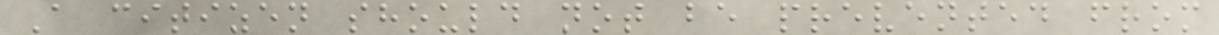A citizen should not be prevented from
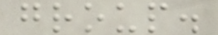group.
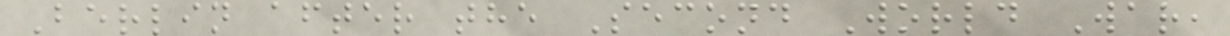Berlin after the Second World War,
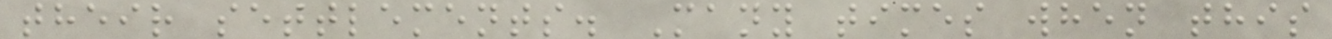their settlements. Many times when this
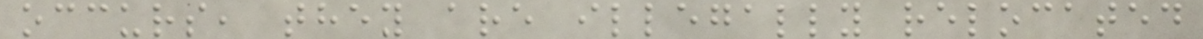occurs, they are illegally relocated
